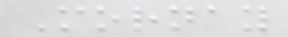Mornay
